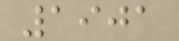1901
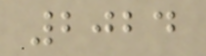2024
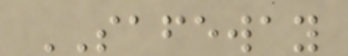SAFEWAY
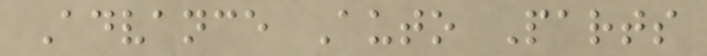Advance Auto Parts
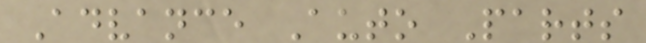Advance Auto Parts
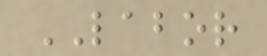LABOR
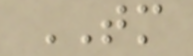TM
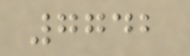7742
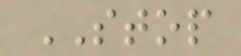STOP
